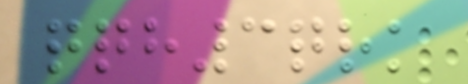qqh3qrk
